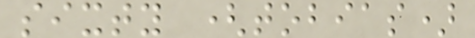sixty (tobias)
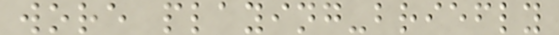wore playing-briefly
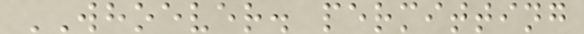WHOEVER. permitting
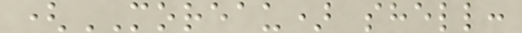(MOREAU) shell:
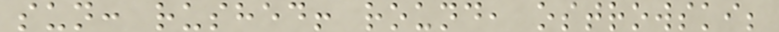sun: rushed! round, ostrowski;
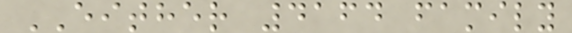EITHER 4164 family
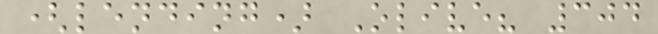(lending) Olive? 304
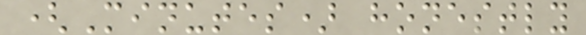(Minutes) honestly
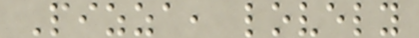Pizza, lovely
